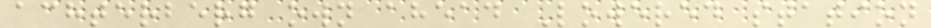achterberg own ahead Lowered station
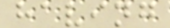having
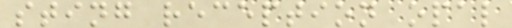sting reception opal
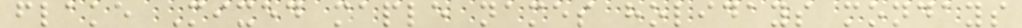flake Mixed maple names holidays mondays
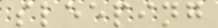sleeping
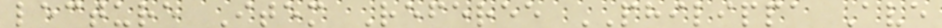lecture Item Referee PHILIPPA Ave
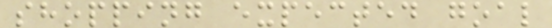shopping expected goal
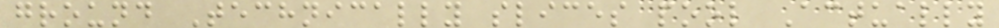ground Technically slices pool Actually
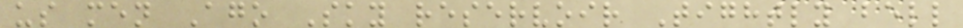us men Ago Sky reservoir Tightly bell
